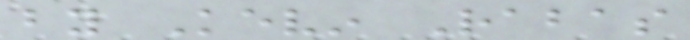by Kevin Rabas
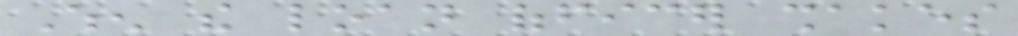When the loan officer shakes
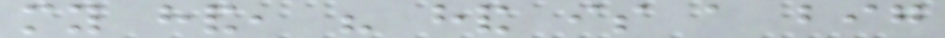my hand, his hand is a big
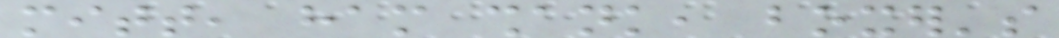mitt, ham shank, boxer's
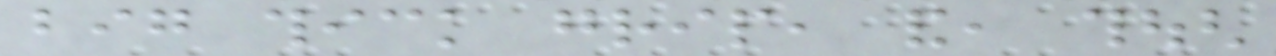big thick grip, and, though
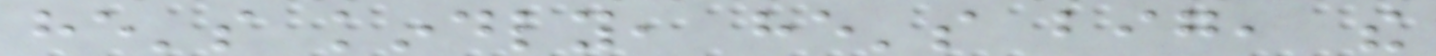he's kindly, he's big, the
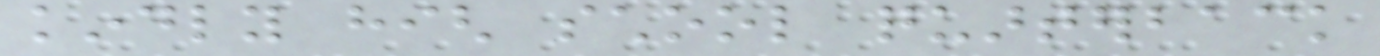kindly high school quarterback
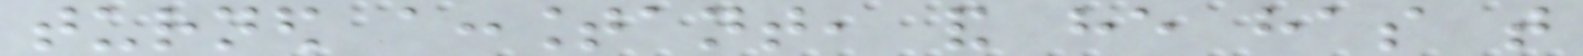turned accountant, and he has that
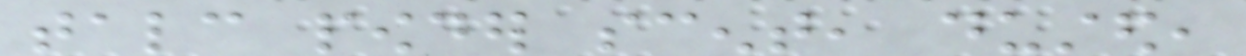talc powder scent, dusted,
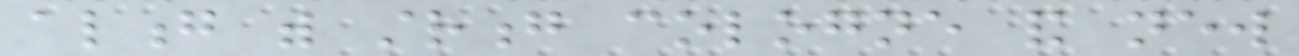along with strong cologne and new
